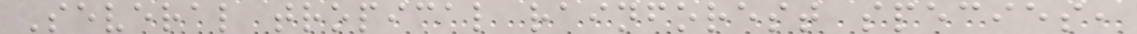Several tropical rainforest species,
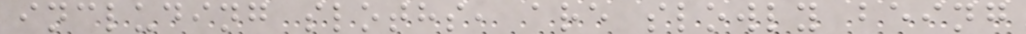including sloths, are slowly being
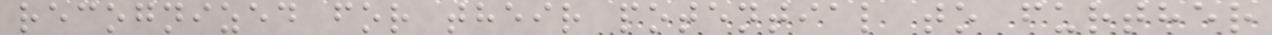recognized for their potential to further
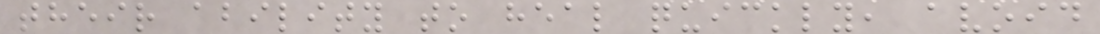their ability to heal quickly, avoid
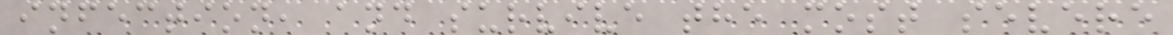infection, and survive the most severe
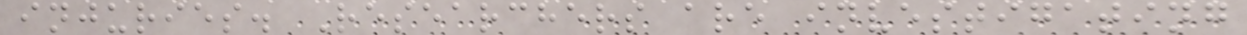injuries. Researchers are investigating
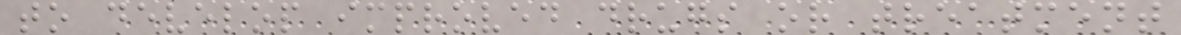to develop improved drugs or treatment
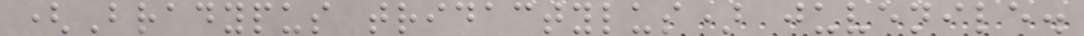(Bradypus tridactylus) juvenile.
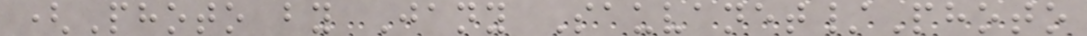(Photo by Jany Sauvanet/Photo
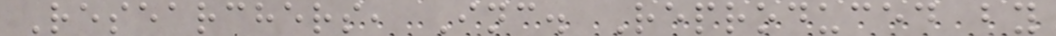Researchers, Inc. Reproduced by
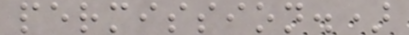permission.)
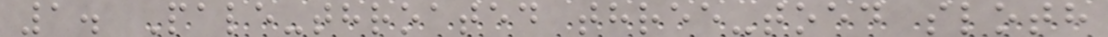1. Pale-throated three-toed sloth
